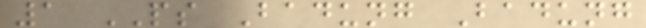1 PS Badung Badung
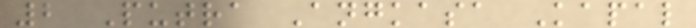2 Putra Angkasa Kapal
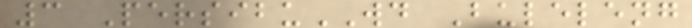3 PersibuWD Buleleng
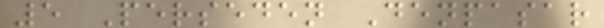5 Perseden Denpasar
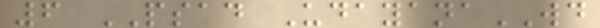6 PSAD UdayanaWD
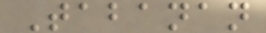Tabanan
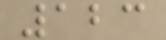123
